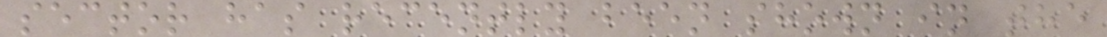sector has recently been shown in the
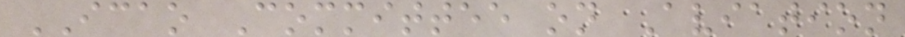ICAO Committee on Aviation
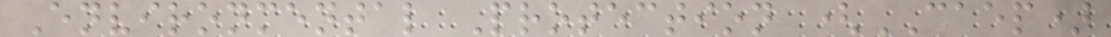Environmental Protection (CAEP)
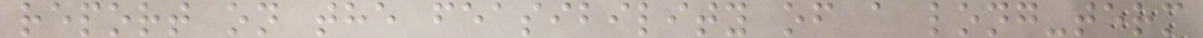report on the feasibility of a long-term
